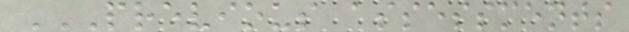PREVIOUS ASSESSMENTS
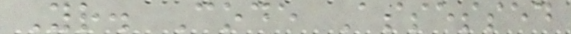Yr. Code Assessed
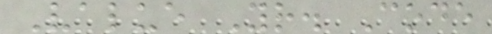Value Yr. Code
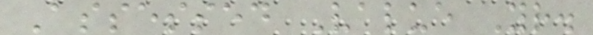Assessed Value Yr.
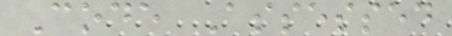Code Assessed
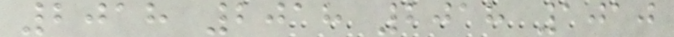2018 2018 2018 1010
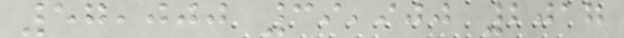57,000 39,900 2017
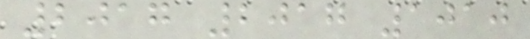2017 2017 1010
